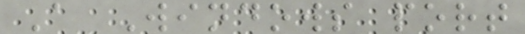A Windows port
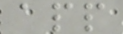app
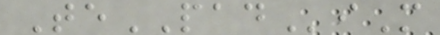TePADiM
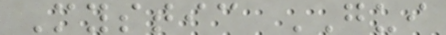Mystic GUI
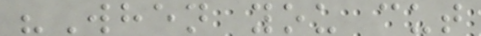"When you cut
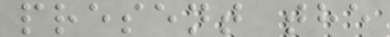present the
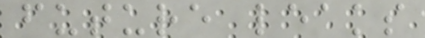future leaks
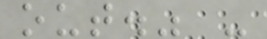out." -
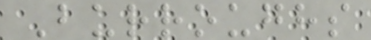Burroughs
